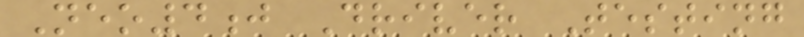Neo4j Driver Testing
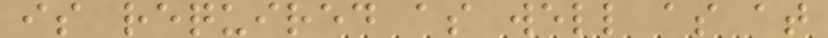is required as well as at
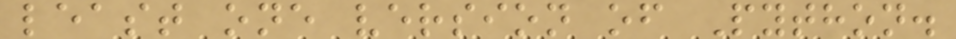least one version of Python.
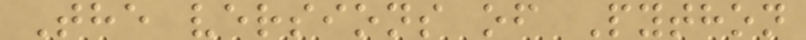The versions of Python
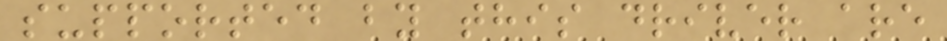supported by this driver are
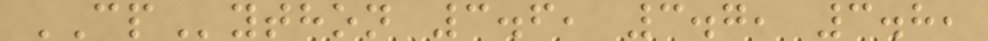CPython 3.6, 3.7, 3.8,
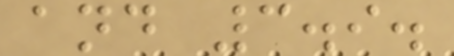and 3.9.
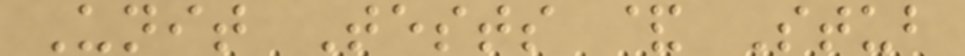Unit Tests & Stub
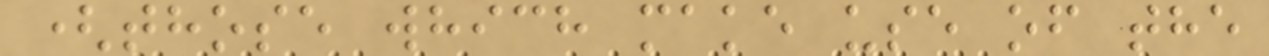(those which make use of the
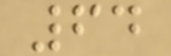64
